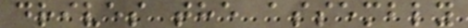drives the assembly
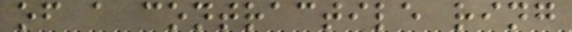of a contractile ring
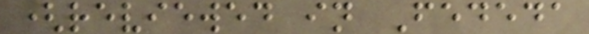(reviewed in Fededa
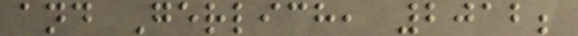and Gerlich, 2012;
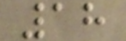18
